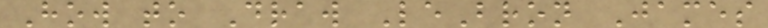How to Draw LeBron James
